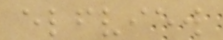elfview
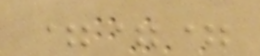===
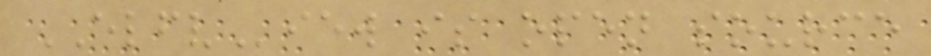ELFView is open source
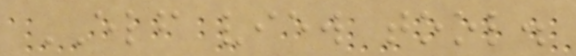ELF view tool.
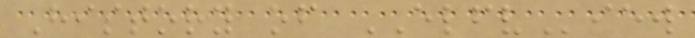History of ELFView
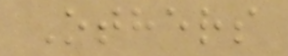Others
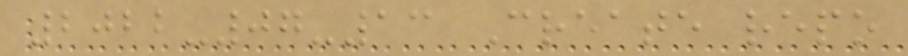2022-07-13 Create repo
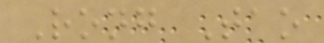Rong Tao
